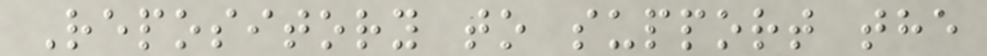Repository to support the
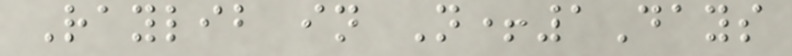Raylib in N+1Days
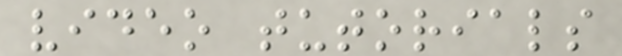video tutorials
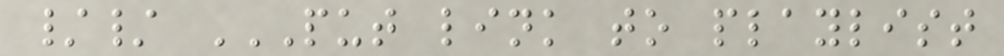// PUT LINK TO PLAYLIST
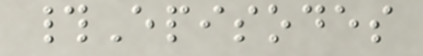#Episodes
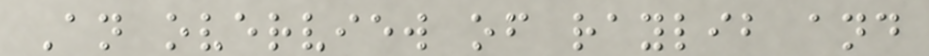An overview of raylib and
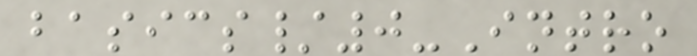basics/0-Intro
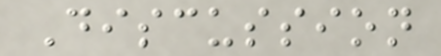Discussion
